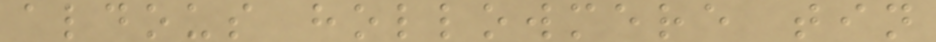aldous hollowmere tin
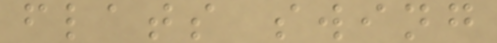flats swing
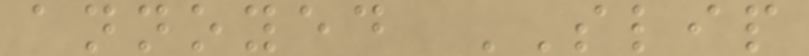annoyed SLIP
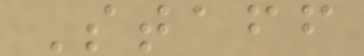Staff
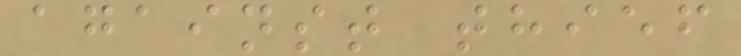against thief
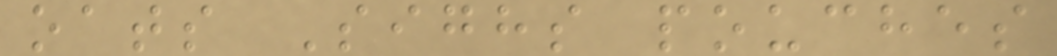oats Sighs pouches
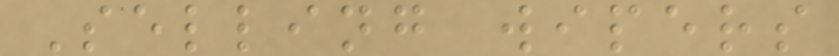Selling wipers
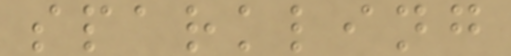sparkling
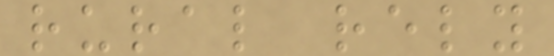rural rely
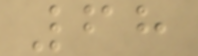68
